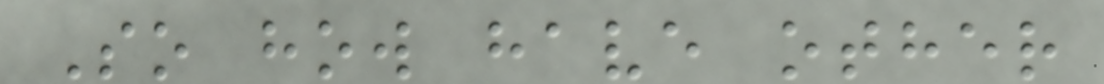So how have other
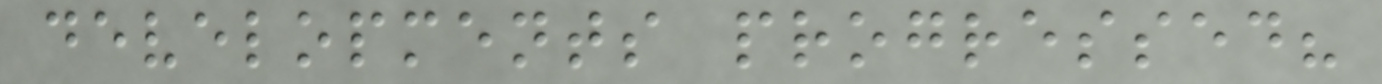developments progressed?
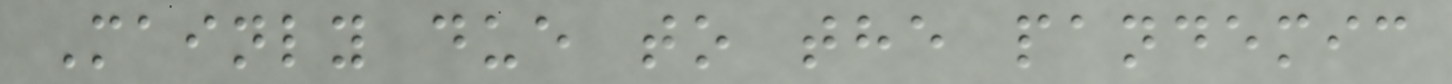Mainly due to the pandemic
